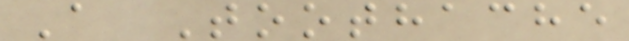A Toothache
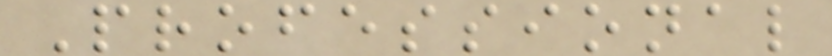Professional
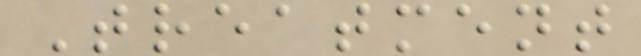Treatment
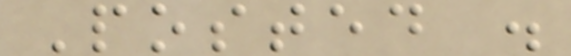Posted .
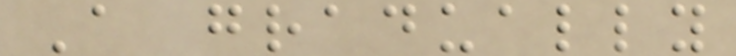A gradually
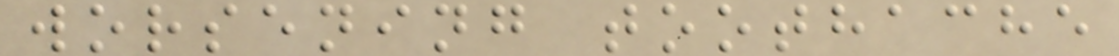worsening toothache
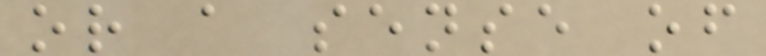or a sense of
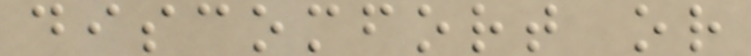discomfort or
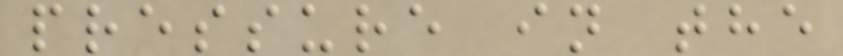pressure in the
